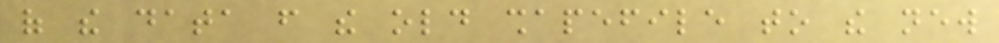of the data from the old shapefile to the new
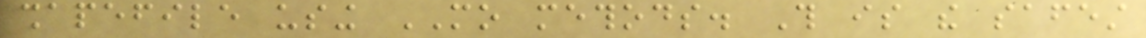shapefile using MO methods. This is the safest
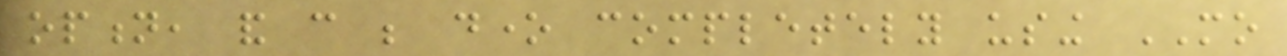option, and can be done completely using MO
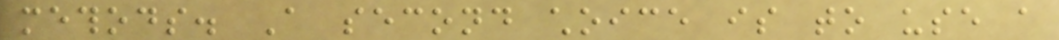methods. A second choice is to use a
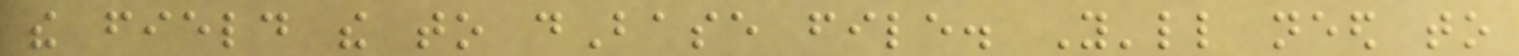the field the to dBase file. You'll need to
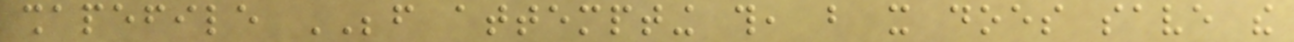shapefile BEFORE attempting this, but it does save the
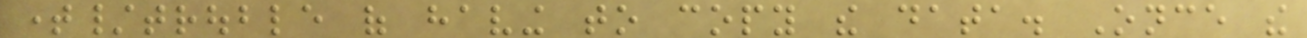time/trouble of having to copy the data. Once the
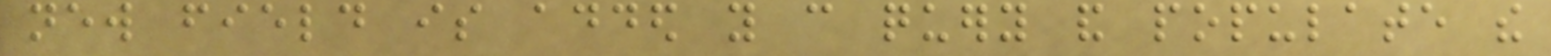new field is added you can query and populate the
